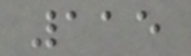115
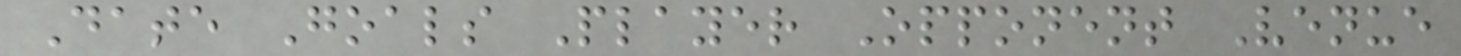Date Goals Player Opponent Venue
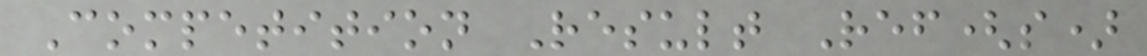Competition Result Ref(s)
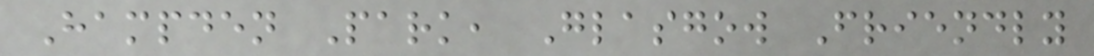Hampden Park, Glasgow Friendly
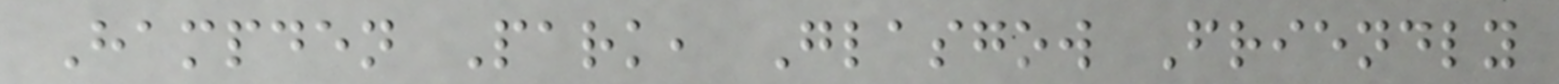Hampden Park, Glasgow Friendly
